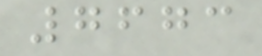7673
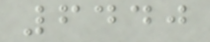6440
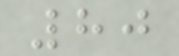80
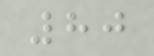80
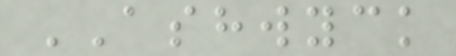ASHWYCK
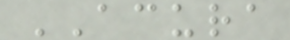ACURA
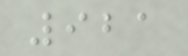921
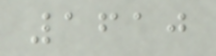1610
